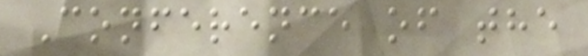Conference of the
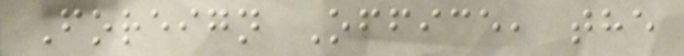Foreign Office, the
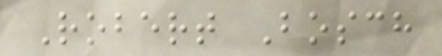Robert Bosch
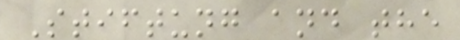Stiftung and the
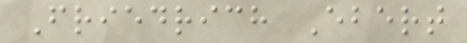Friedrich Ebert
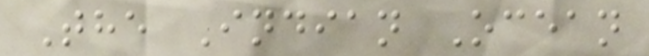The Indian Ocean
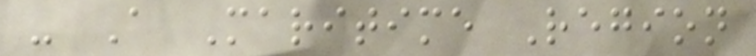- A Maritime Region
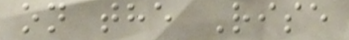on the Rise
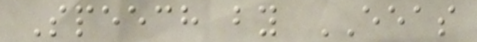Speech by EEAS
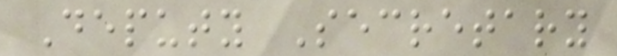Deputy Secretary
